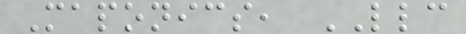Maponics, LLC
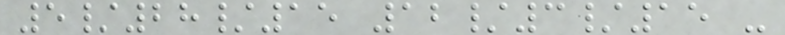5/28/15 12/3/15 -
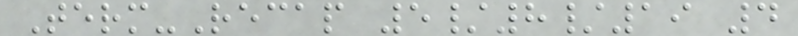Term-Recap 5/8/19 4
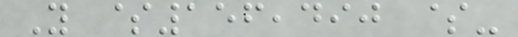Y $156,490 $-
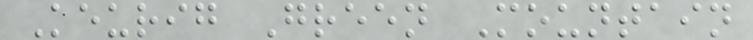Keurig Green Mountain
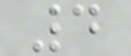4
